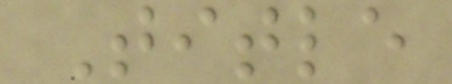Title
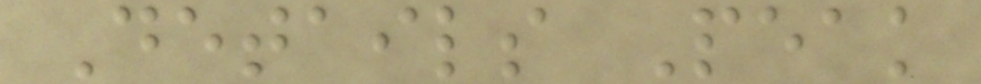Details Peak
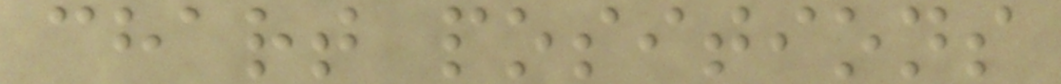chart positions
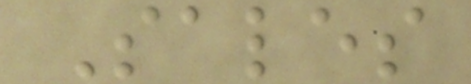Sales
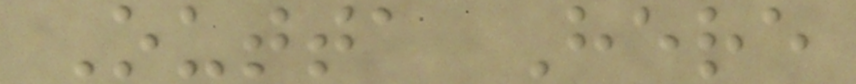Outta Here
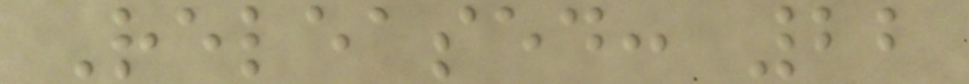Released: 22
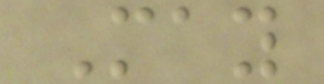May
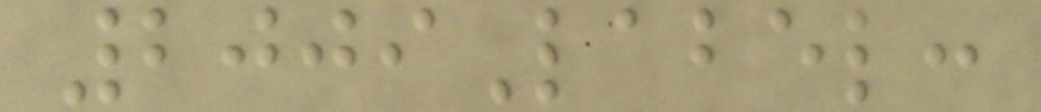2009Label:
